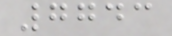7743
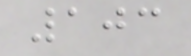103
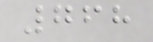768
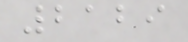2129
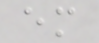em
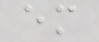em
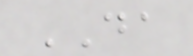DA
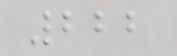222
